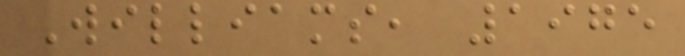Williams, 1975
